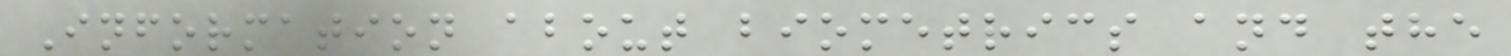Information about biometrics and the
